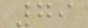79
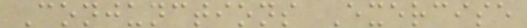Conjunctions Exercise
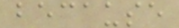because
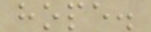hope.
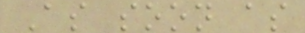As soon as
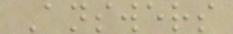Answers
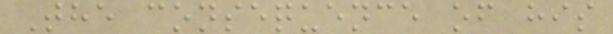The consequence of his
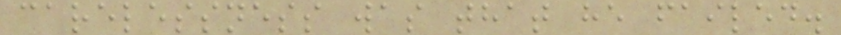carelessness was that he failed.
